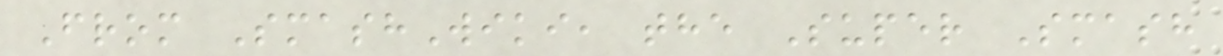From SmashWiki, the Super Smash
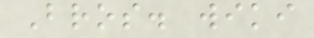Bros. wiki
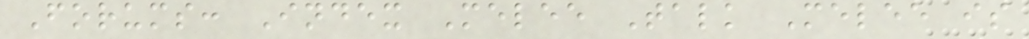Forums: Index Melee Talk Melee is
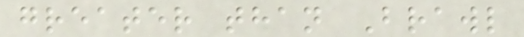greater than Brawl
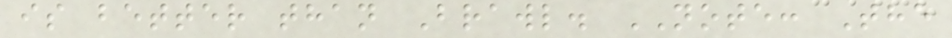is better than Brawl. NOTE: The
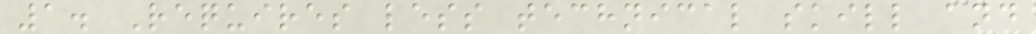1. Requires less technical skill and
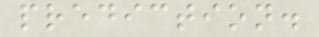prediction.
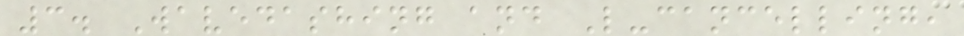3. Wavedashing and L-cancelling,
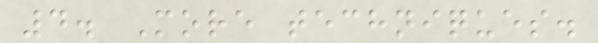4. More techniques.
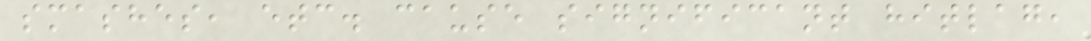smashes, etc. cause significant hitlag,
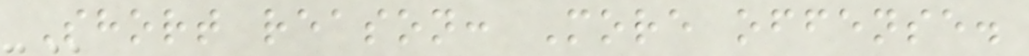Short reason: More offense.
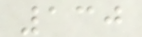130
